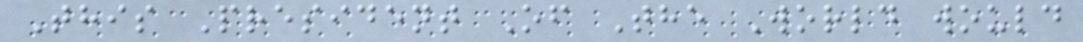This President Of The World would
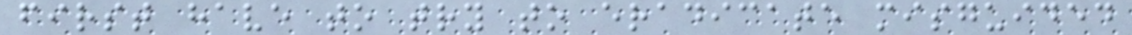first have to try to eradicate misguided
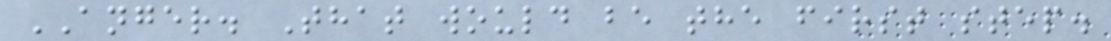ANGER. That would be the first step.
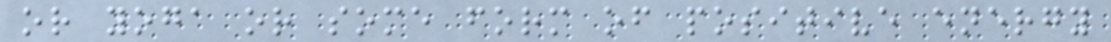or yoga or some form of positive energy
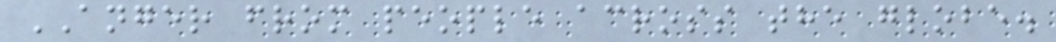ANGER from people across the globe.
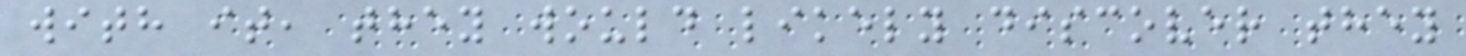with it, they would likely discover they
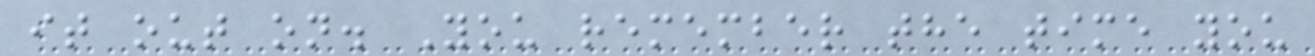it out on. You remember the time you
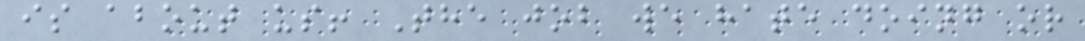is about us! The job we hate doing or
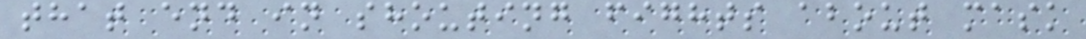that end in shouting fights about mask
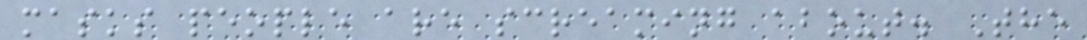masks people are screaming about. The
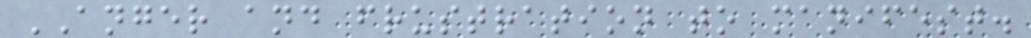ANGER and frustration to manifest.
